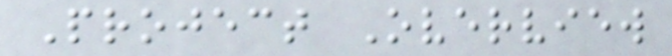Project Overview
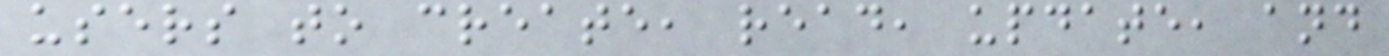users to create, read, update, and
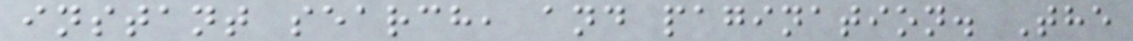instant search, and pagination. The
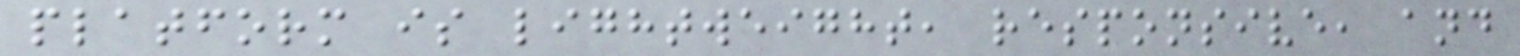platform is lightweight, responsive, and
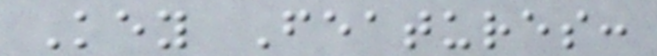Key Features:
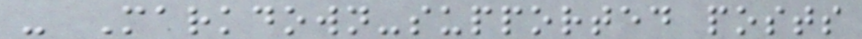- Markdown-supported posts
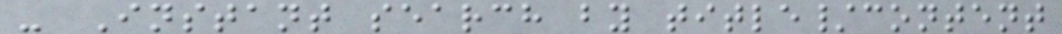- Instant search by title/content
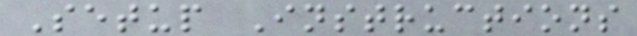Setup Instructions
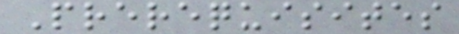Prerequisites
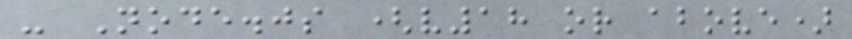- Node.js (v18 or above)
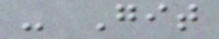- Git
